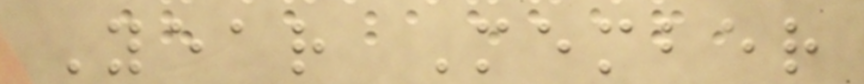Year Member
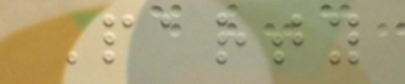Party
